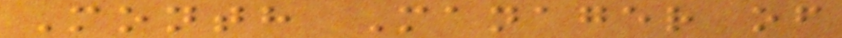Month Manager of
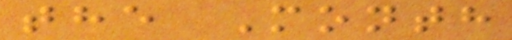the Month
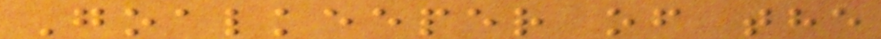Goalkeeper of the
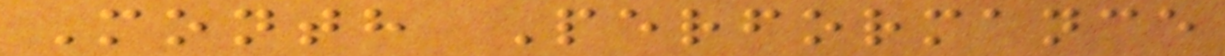Month Performance
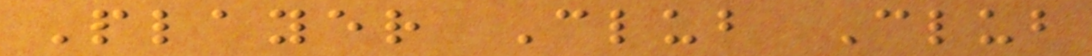Player Club Club
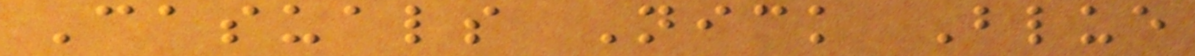Casuals Nick Blue
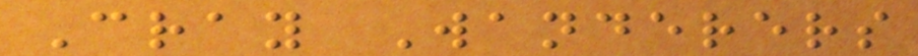Cray Wanderers
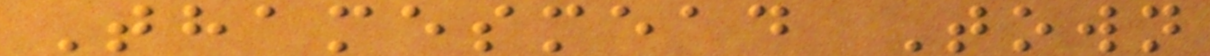Thamesmead Town
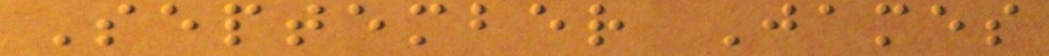September James
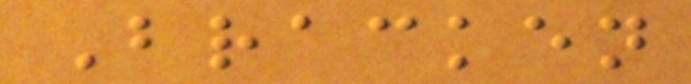Bracken
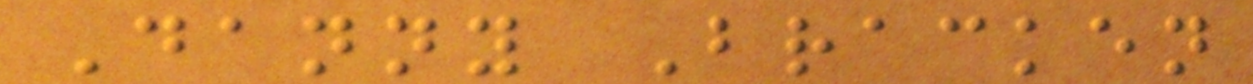Danny Bracken
